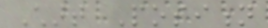Chart Position
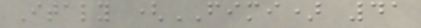Italy (FIMI) 41
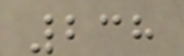238
